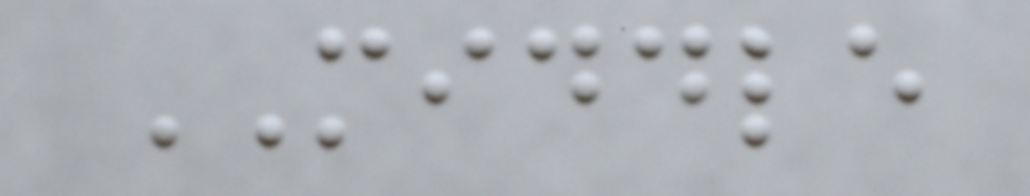MIDDLE
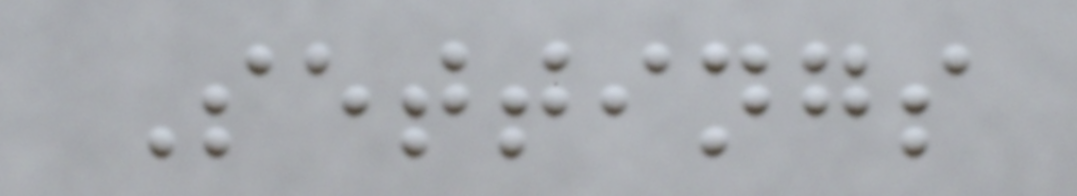Settings
